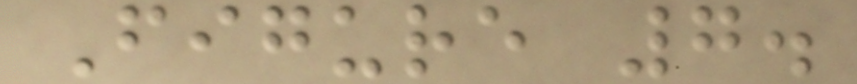Figure 7.
